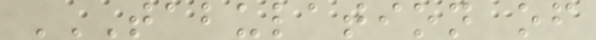TABULATION OF
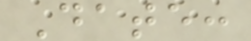Date:
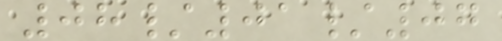08/01/07
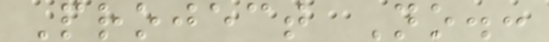Project No.:
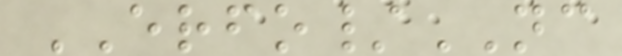ERFO/NC
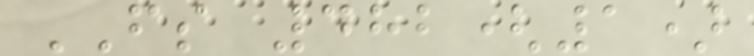FS 482(1)
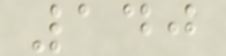140
